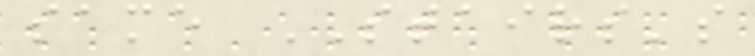same STAIRS's
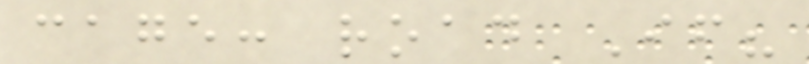cage: road If?
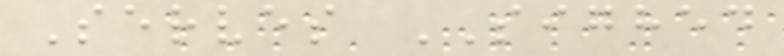Serves SIGHED
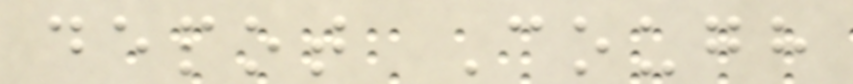depot Cough
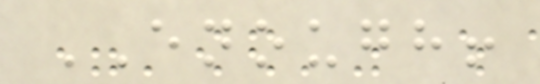ENOUGH!
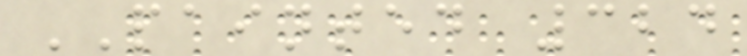PAINTED 324
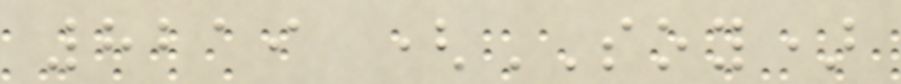8219 (SOY)
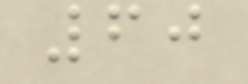60
